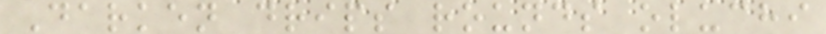Darken drips rounds oluchi
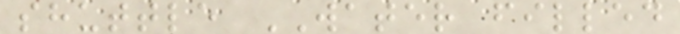shuttle WATER filled
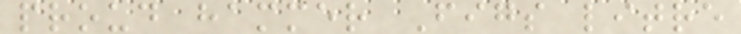proud hammer Figs litre
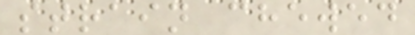strain chewed
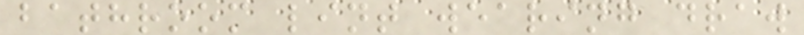bathroom lint wearing draw
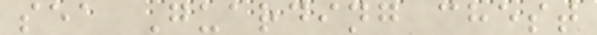sea Guarding chest
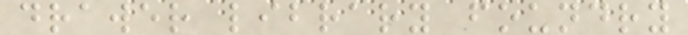drawer library foundry
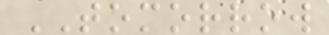TOMORROW
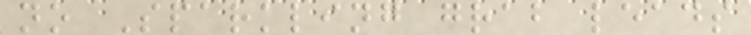no Sparkling grab leads
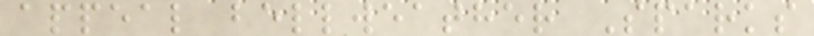appeal bellweather Sparks
